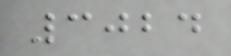3024
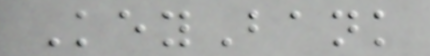KeyBank
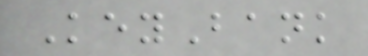KeyBank
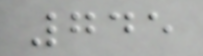745
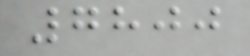7800
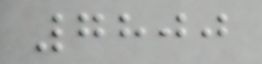7800
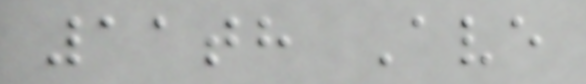11th Ave
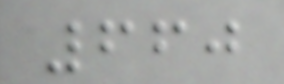660
